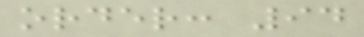order: 94
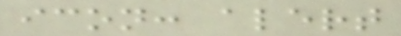icon: alert
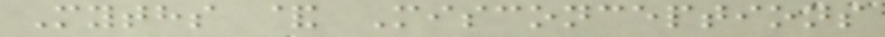Myths & Misconceptions
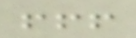!!!
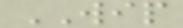WIP
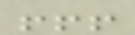!!!
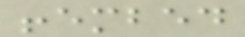!embed
